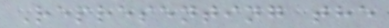Representing the
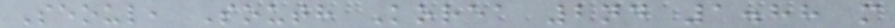Seoul, South Korea 2nd 1.88 m
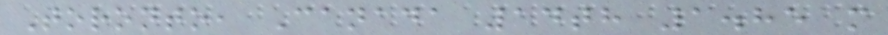Toronto, Canada 14th 1.85 m
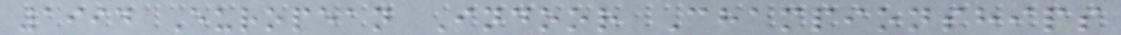1994 European Indoor Championships
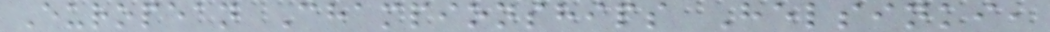European Championships Helsinki,
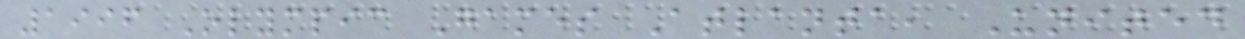1996 Olympic Games Atlanta, United
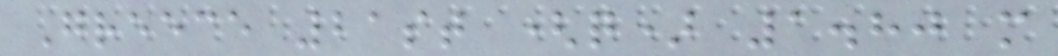Greece 21st (q) 1.80 m
